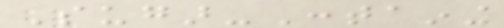Sugar-Containing
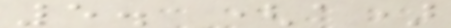5. (a)
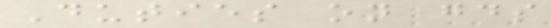Duties on goods
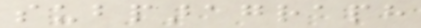subparagraph
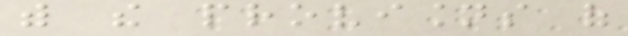with the provisions of
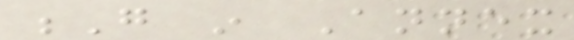G in Annex
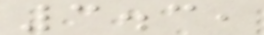3.3,
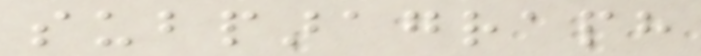subparagraph
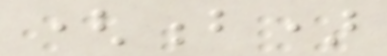(b)
